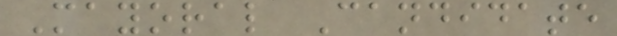Mayoral Candidate
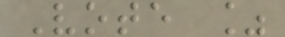Vote %
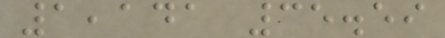1,141 35.59
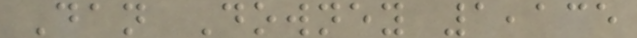Dan Downey 1,135
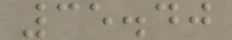35.40
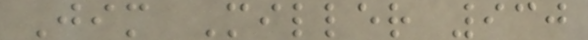Jim Miller 930
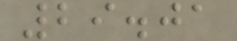29.01
